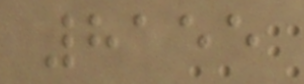8155
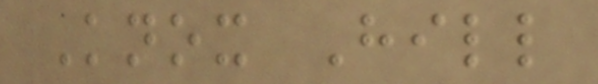Knox Hill
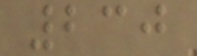230
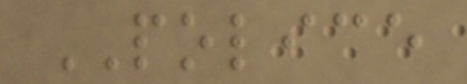POLICE
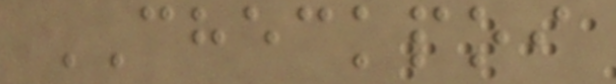CHECKPOI
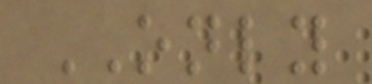ONLY
